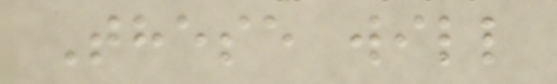These will
